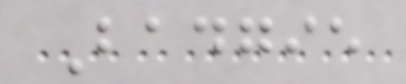Badgie
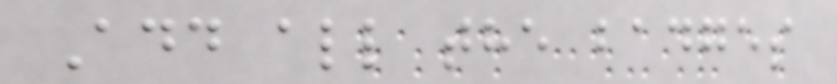Add all the badges
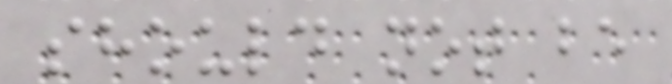should not be
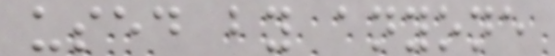used by anyone
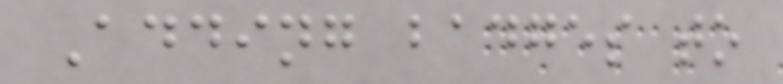Adding badges to
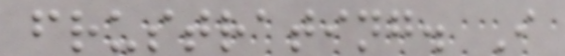frustrating. I
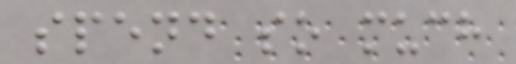spend so much
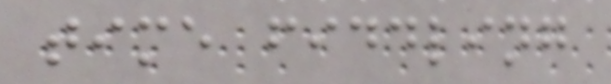time fiddling
